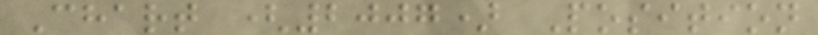Chart (2007) Position
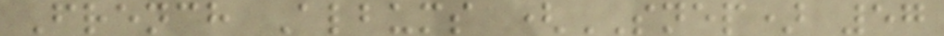French Albums (SNEP) 57
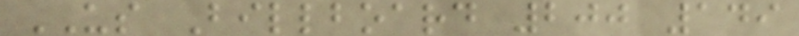US Billboard 200 149
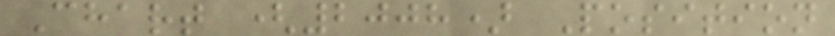Chart (2008) Position
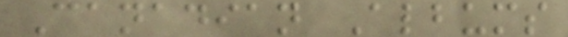Canadian Albums
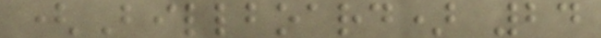(Billboard) 24
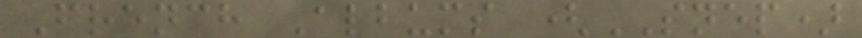French Albums (SNEP)
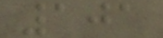101
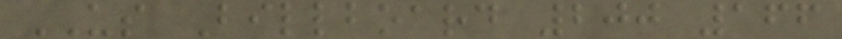US Billboard 200 166
